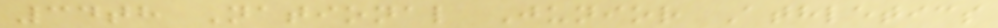34th National Junior Athletics
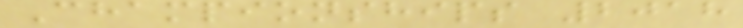Championships 2018
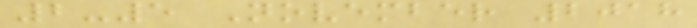2-5 November 2018
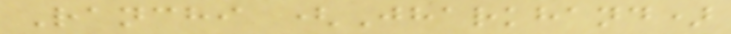Ranchi (Jharkhand)
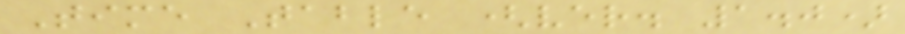Time Table (ver. 1.0)
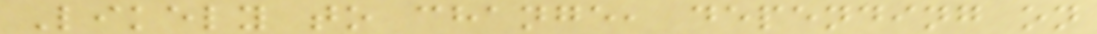Likely to change, depending on
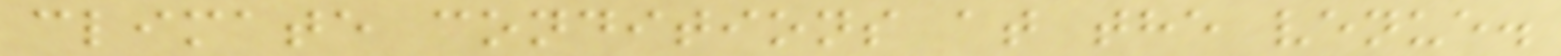climate conditions at the venue.
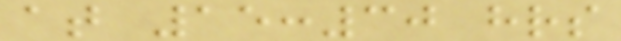at 15:30 hrs
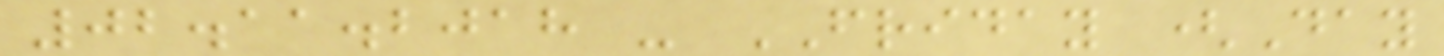02.11.2018 - FRIDAY (Day
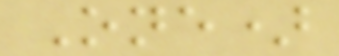One)
